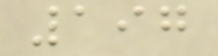197
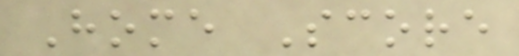Home Score
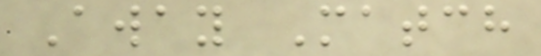Away Match
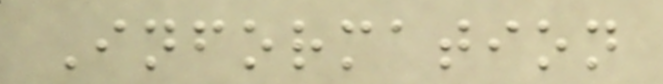Information
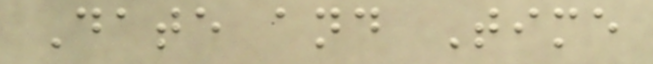Date and Time
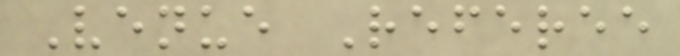Venue Referee
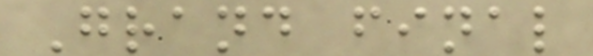Grand final
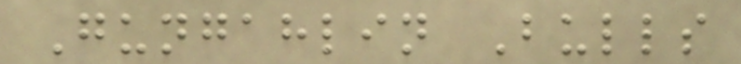Gungahlin Bulls
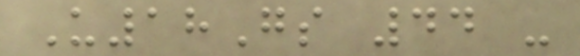U18Gs 44 -
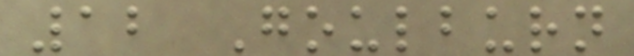12 Goulburn
